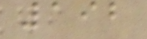192
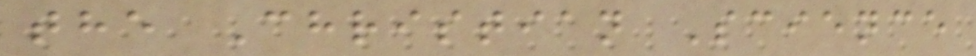the Christian Science
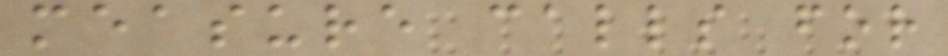measure calls for
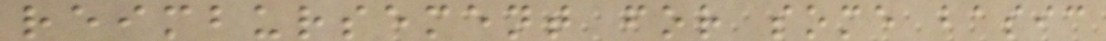reimbursement for some basic
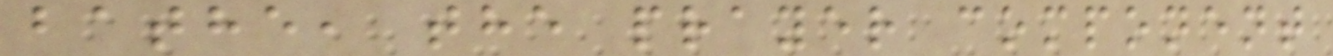bathe, the prayer component
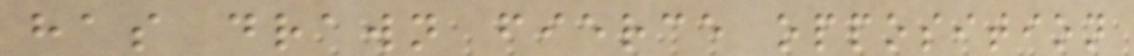has drawn fierce opposition
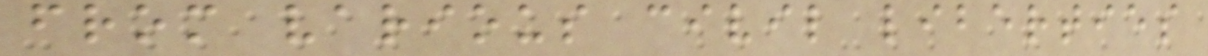from various civil liberties
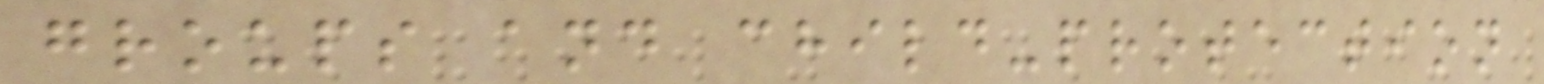groups and child-protection
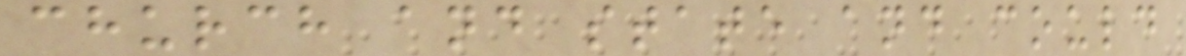church and state and could
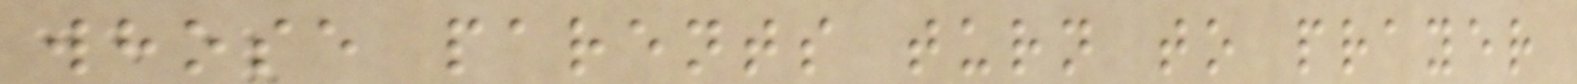whose parents turn to prayer
